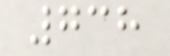738
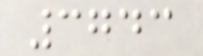3743
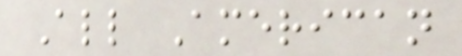All American
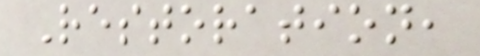Restoration,
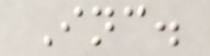Inc.
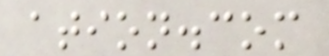ation.com
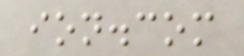ion.com
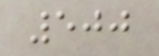500
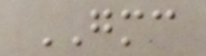GMC
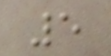5
